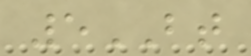5BT
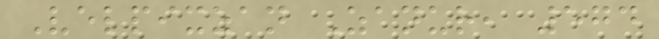Velpixzan Zanur, 574
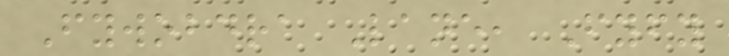Fywobdra Lane, Fyfy
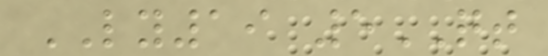LY19 5QT
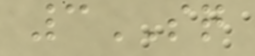3SQ
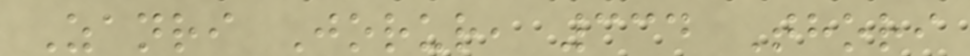Zanri Jorur, 334 Thori
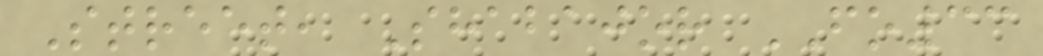Street, Shabajor FO33
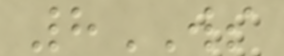8WS
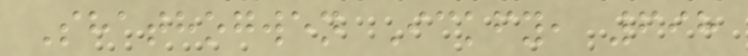Shathogwen Ickfy, 698
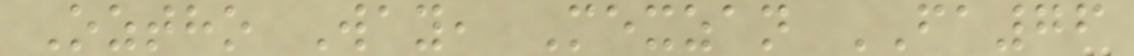Oztho Way, Mexzan FA76
